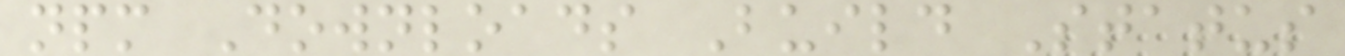npm Downloads Build Status
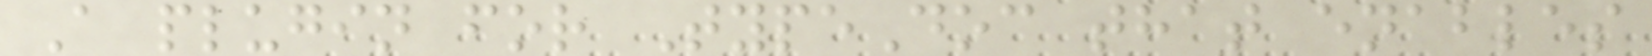A plugin for TypeDoc that enables
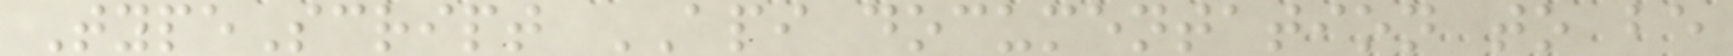TypeScript API documentation to be
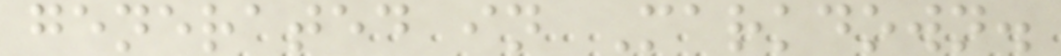generated in Markdown.
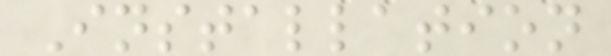Installation
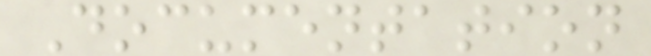Documentation
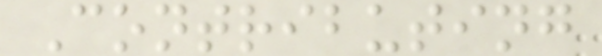Contributing
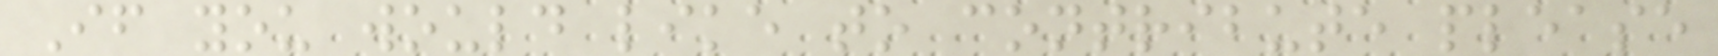If you would like to contribute please
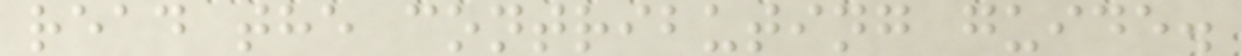read the contributing guide.
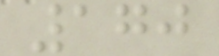170
